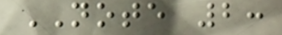NOTE 2:
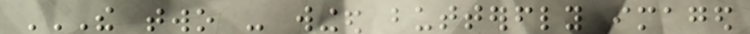THE TWO - WINGED BUTTERFLY IMAGED
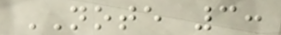NOTE 3:
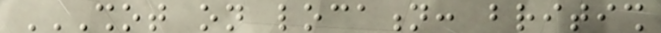SHOT ON LOCATION: BRITISH
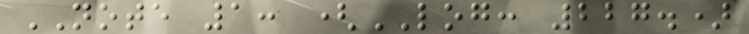NOTE 1: (LOG: 227.)
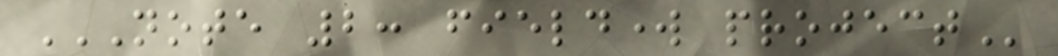NOTE 2: FIELDWORK PROJECT
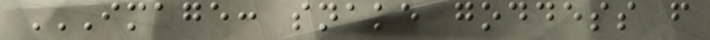IMAGE: SNAKE GODDESS FROM
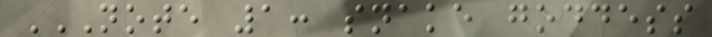NOTE 1: SNAKE GODDESS
